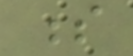s
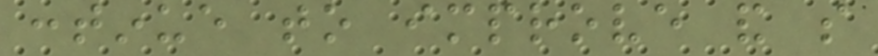continue to improve and so
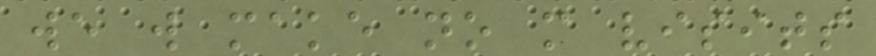we will make no more visits
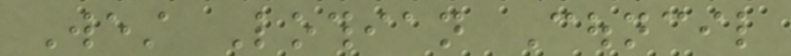West Lothian Council
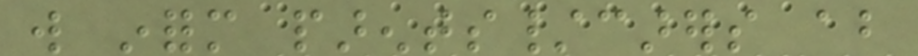will inform parents/carers about
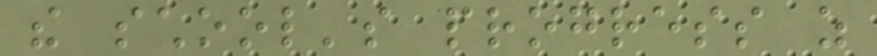the school's progress as
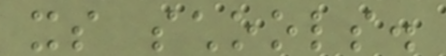its schools.
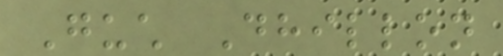Guch Dhillon
